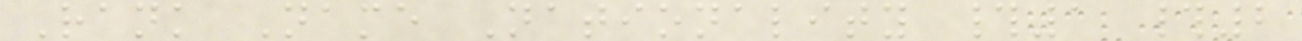Rank Name Nationality #1 #2
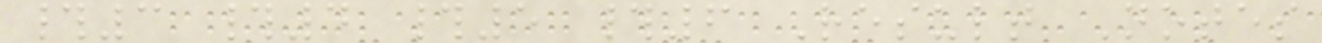#3 #4 #5 #6 Result Notes
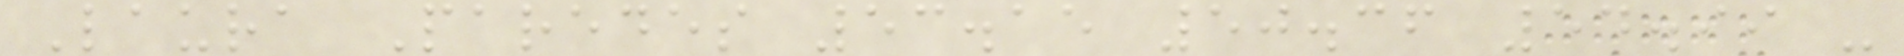Laura Paredes 53.15 50.36 54.99 -
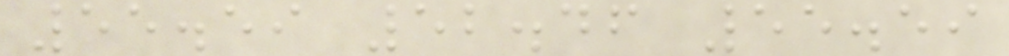55.59 52.46 55.59
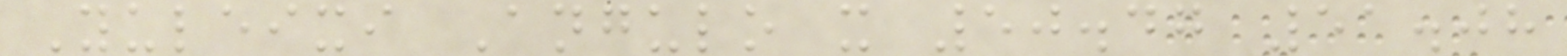Yuleixi Angulo x 50.47 51.08
